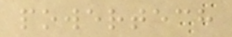powertech
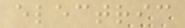electric
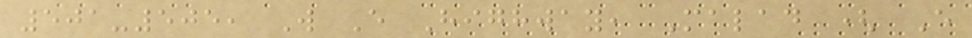501-505, W E Highway, Malad ( E
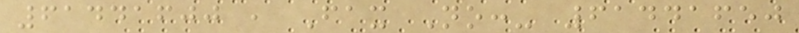61441600 , Fax No:- 61441650
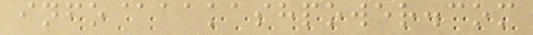info@aakashpower.com
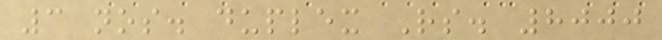3 nos. duplex Rs. 8000
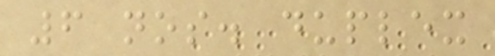6 nos. duplex
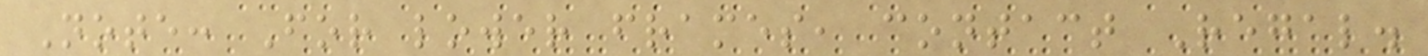Note: For lower frames, contact Regal.
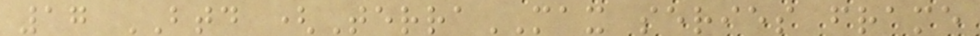17 BTD (TerraMAX series frame
